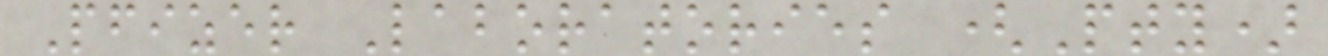Pfizer Laboratories (Pty)
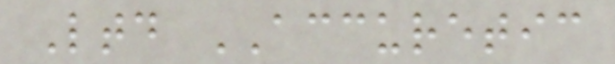Ltd ACCURETIC
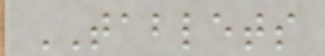TABLETS
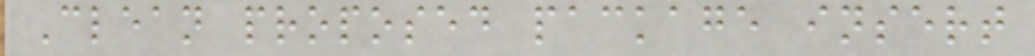Clean proposed package insert
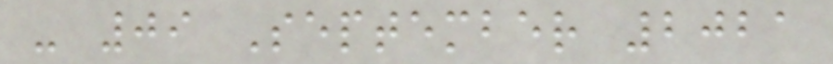- 09 September 2021
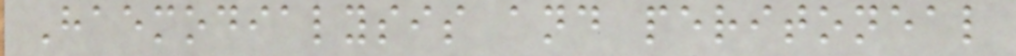Haemodialysis and peritoneal
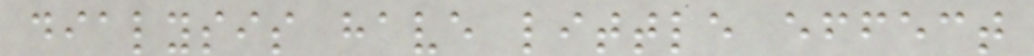dialysis have little effect
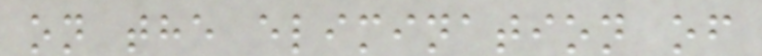on the elimination of
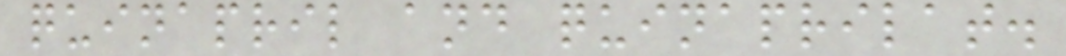quinapril and quinaprilat.
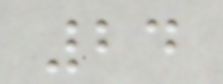24
